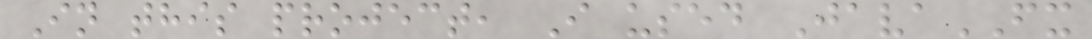In this project, I used JavaFX
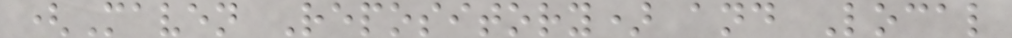(Maven Repository) and Local
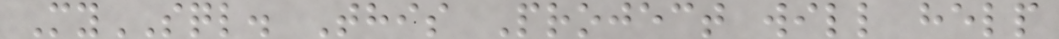MySQL. This Project will help
